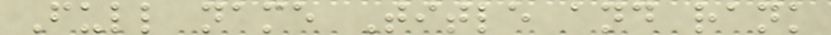Full name Title and rank
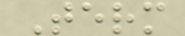Term
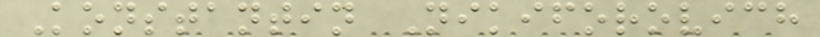Konstantin Nikiforovich
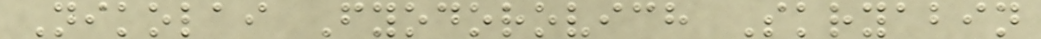Nikolai Fyodorovich Skryabin
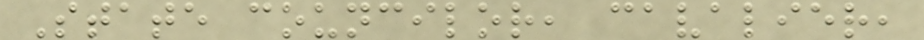State councilor, cavalier,
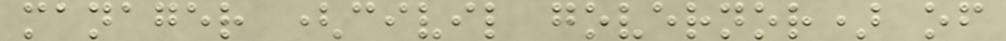manager (civil governor) of
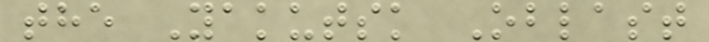the Yakutsk Oblast
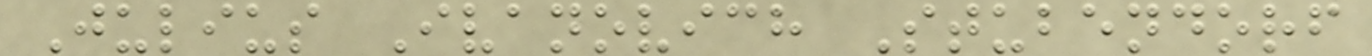Julius Ivanovich Stubendorf
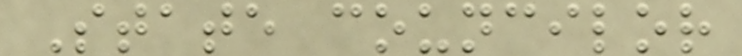State councilor
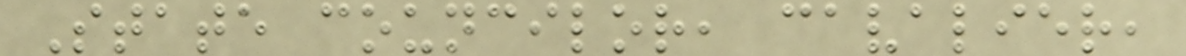State councilor, cavalier,
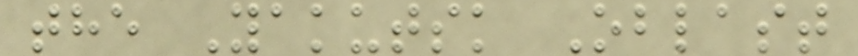the Yakutsk Oblast
